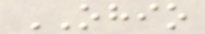OHIO
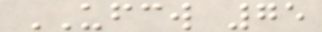UFCW 75
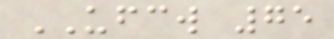UFCW 75
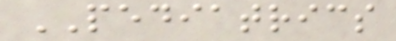PEDIATRICS
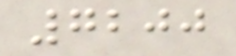7200
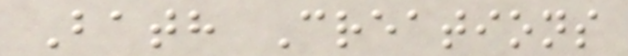Bath Creations
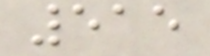515
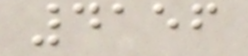4156
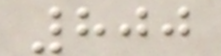800
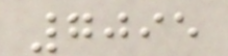7095
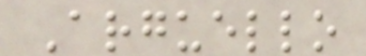Arguello
